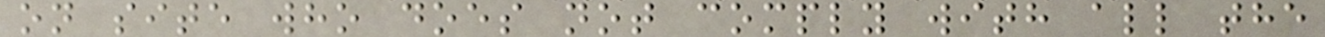on site who does not comply with all the
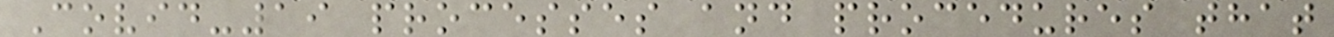Covid-19 processes and procedures that
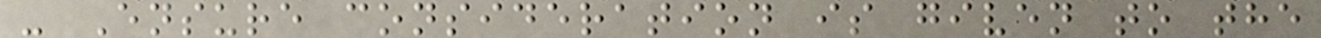- Ensure consideration is given to the
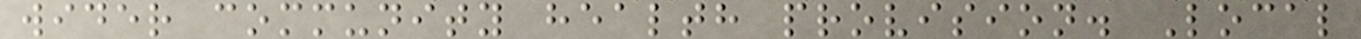wider community health provision. Local
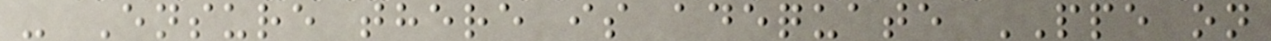- Ensure there is adequate PPE on
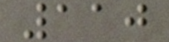110
